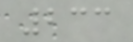233
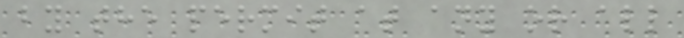by the permit at any or all
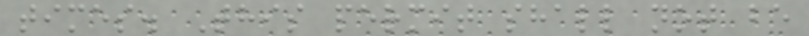times. This permit shall not be
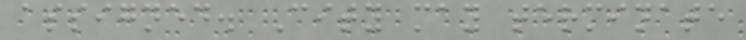assigned. City may terminate
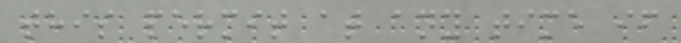this permit at any time if
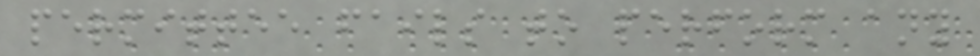permittee fails to perform any
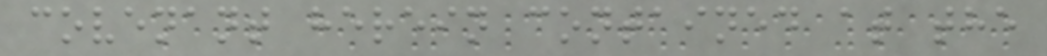covenant herein contained at the
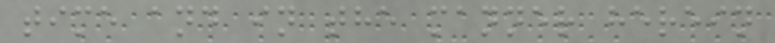time and in the manner herein
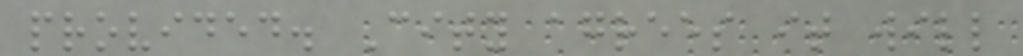provided. City agrees it will
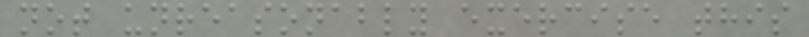not unreasonably exercise this
